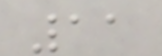11
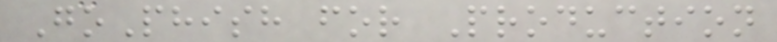GoPhish for Production
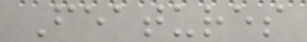Features
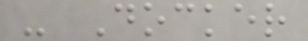- Docker
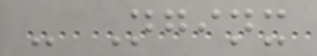- Nginx
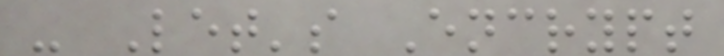- Let's Encrypt
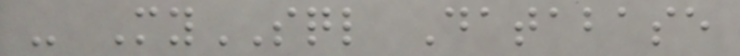- MySQL Database
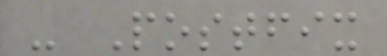- Postfix
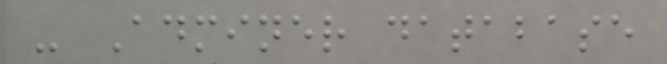- Adminer database
